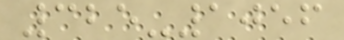325-1056
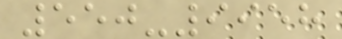550-9958
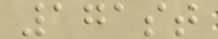171st
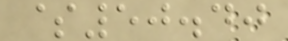$50.40
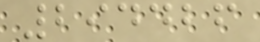294426
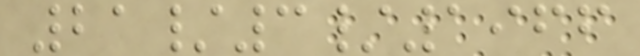21/3/1966
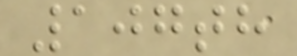107th
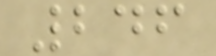246
